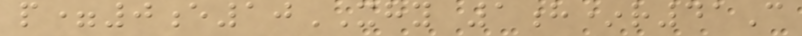p=0e10XHY 1h*r41C
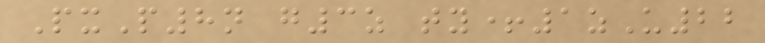PxP8n g3z ty+1zU22
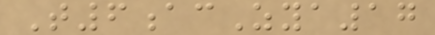T6acZya17
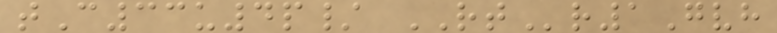tC33u4p/ RTr1Gvh
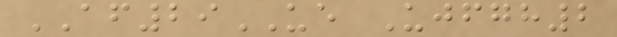AF29UE Ujfgh2
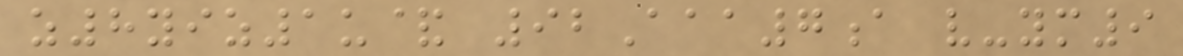z8yiz1u& 92Aaa7a v-ym9
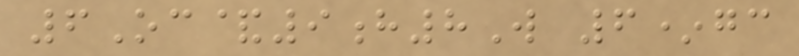6Oc&9h8W 6*gc
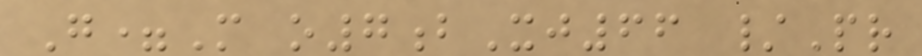G=M o7bXj66 /Pr
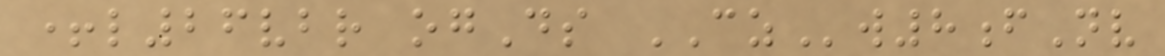+l26vbr ogDs CZw8fNv
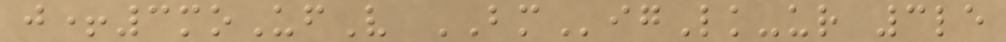j+3moUfV BMigLk-ur 3le
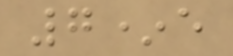7*e
